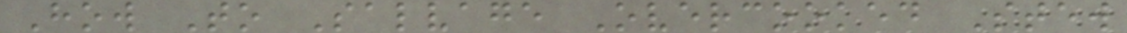How To Salvage Overcooked Stew
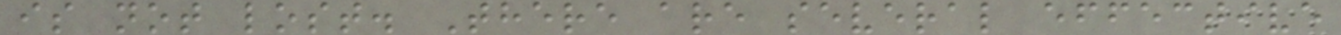is not lost. There are several effective
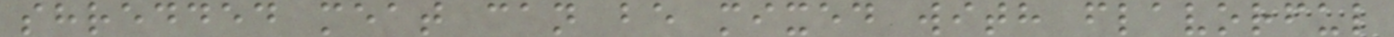shredded meat can be mixed with flavorful
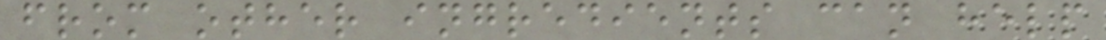from other ingredients can help
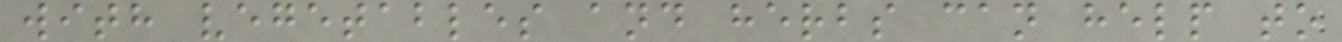with vegetables and herbs can help to
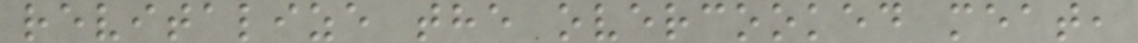revitalize the overcooked meat,
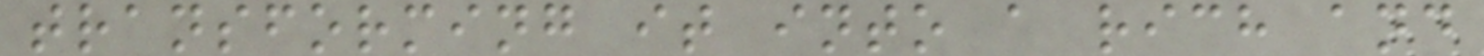transforming it into a rich and
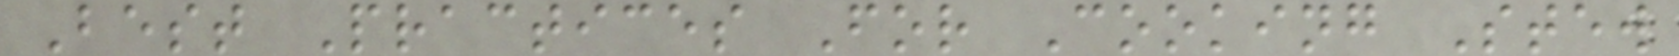Best Practices For Cooking Stew
